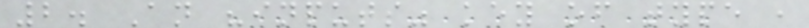2. An "inputs" key of type ,
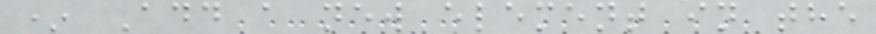* Add a new element in the
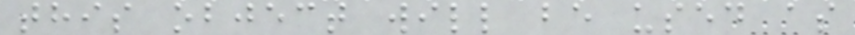this object will be used as
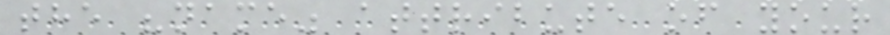the "name" attribute of your
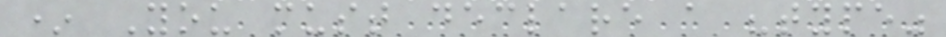* You must declare a "type"
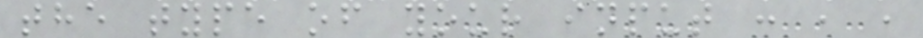the type of your input : , ,
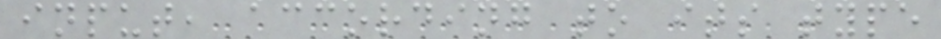input, according to its type
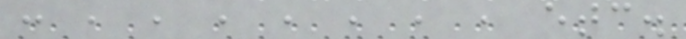: , , , , , , , etc.
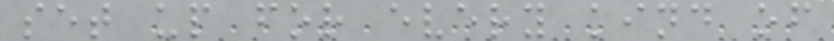set up for every kind of
